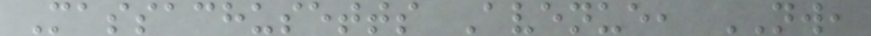Massachusetts Avenue, NW,
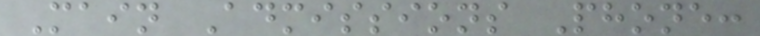Main Admissions Phone:
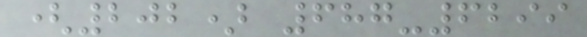(202) 687-6299
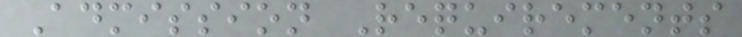Admission Requirements
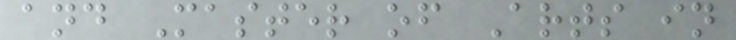and Master of Arts in
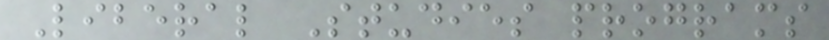Liberal Studies programs
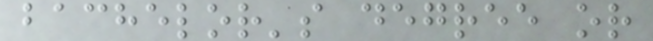bachelor's degree or
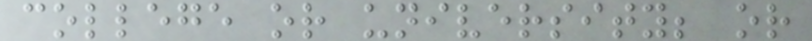college or university; or
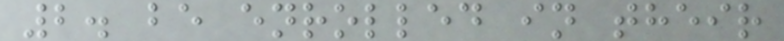2. be enrolled in their
